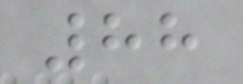88
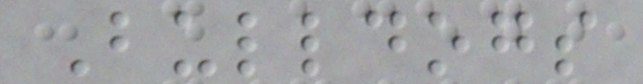Bulldogs
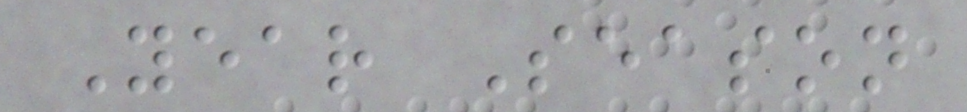Year Season
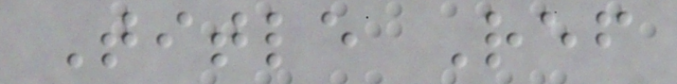Title Ref
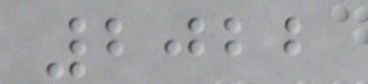2022
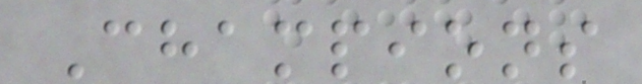Champions
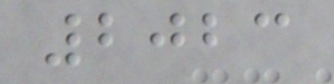2023
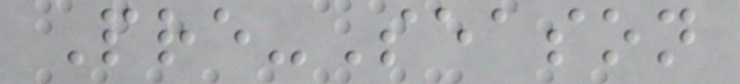Pre-Season
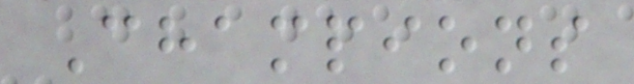Champions
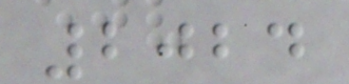2024
